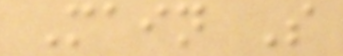Main S
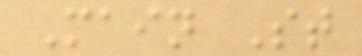Main St
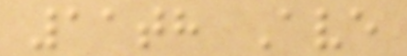11th Ave
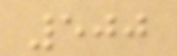500
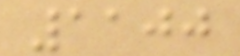1100
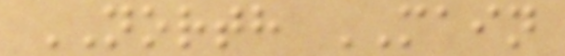NORTH MAIN
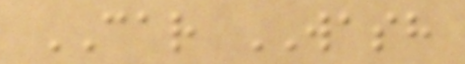CAR WASH
